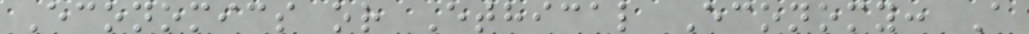Economics or Ethical Economy: A
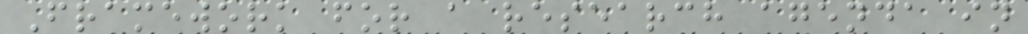Framework for a research agenda in
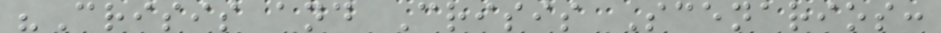"Crisis and Crisis Scenarios:
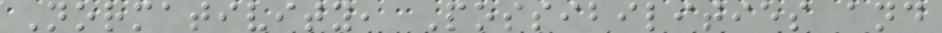Normativity, Possibilities and
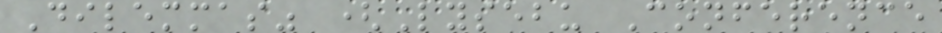Dilemmas" (Lysebu Conference
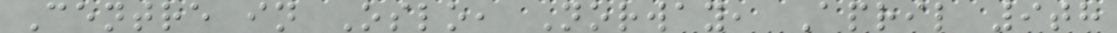Centre in Oslo, Norway, April 9th
